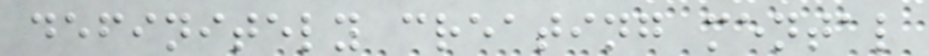definitely creating mental
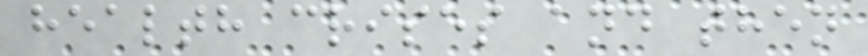health crises and then
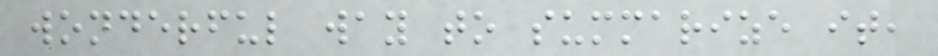wonderful way to summarize it,
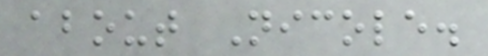about Nicole.
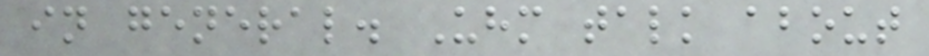in general. Uhm talk about
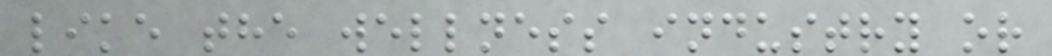like the wellness industry or
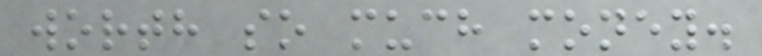worth so much money.
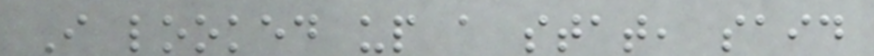I looked up a stat, said
